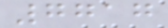7717
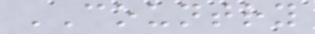COUNTRY
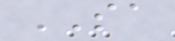SA
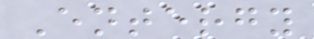Entergy
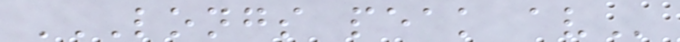LONGS PEAK AV
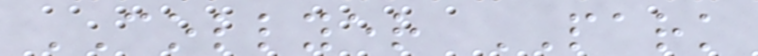COLLYER PARK
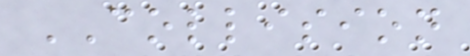COLLISION
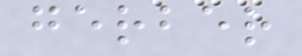gerber
